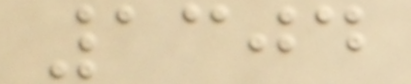1304
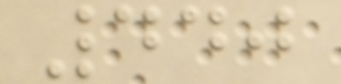440
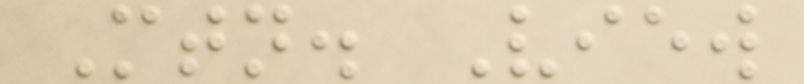Mtn. View
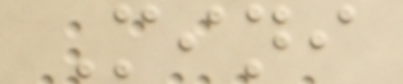Mini
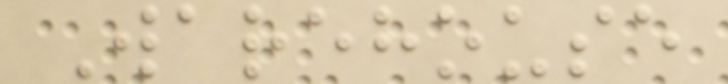Warehouse
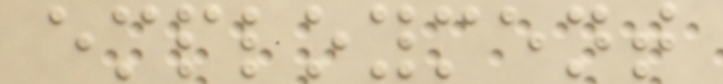employment
